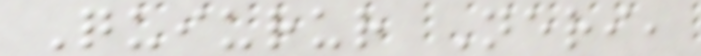Quiurur Neri,
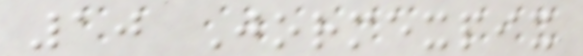10 Jormexpix
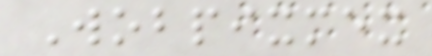Wobpixmex
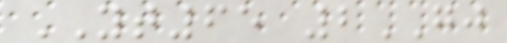YT65 2GJ
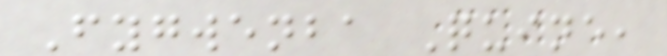Fygwenba Quine,
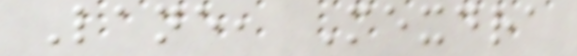Lane, Mexdra
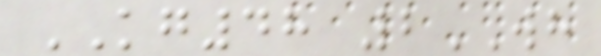KG48 2WH
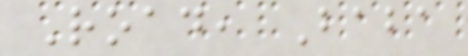Road, Baba
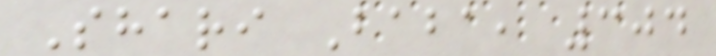Shari Baba, 304
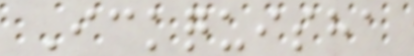Ickquisha
